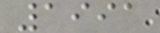1991
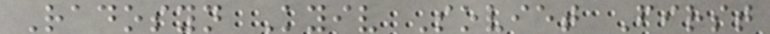Radosyn Kyiv Soviet First
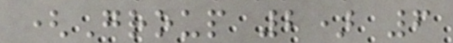(Group 2) 6
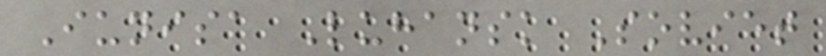Iunisa Luhansk Soviet
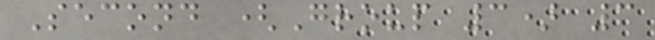Second (Group 3) 3
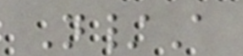N/A
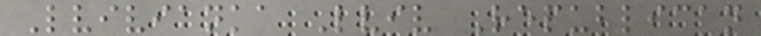Lvivianka Lviv Republican
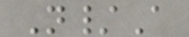N/A
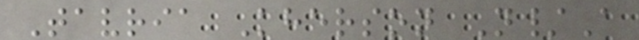Tavria Kherson N/A
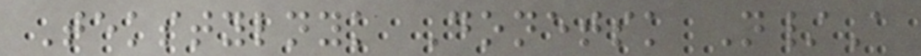Tekstylnyk Donetsk N/A
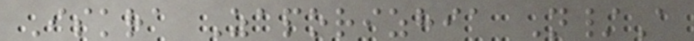Iskra Zaporizhia N/A
